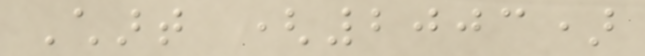Chart (2003)
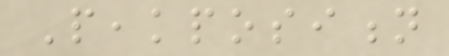Peakposition
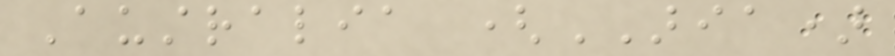Australia (ARIA)
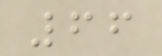66
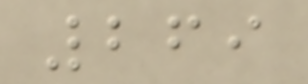269
